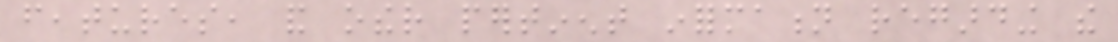features, and other pertinent information regarding the
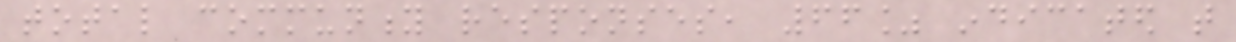total community responses, 66% indicated that
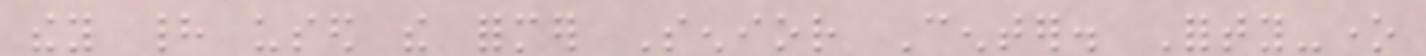they had used the former Senior Center. Forty-one
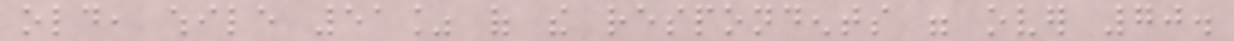old, while 51% of the respondents were over 70.
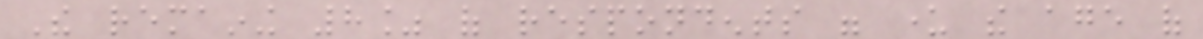The remaining 8% of respondents were under the age of
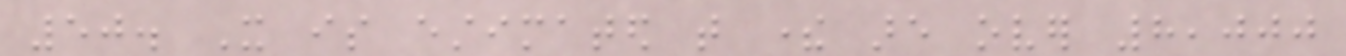50. It is estimated that there are over 8,000
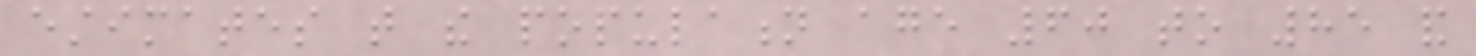estimates that the population age 60 to 85 and
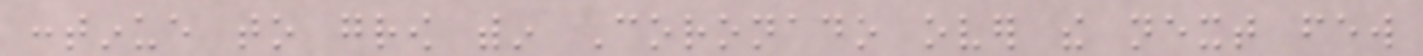continue to grow within Coronado over the next few
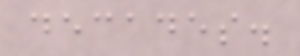decades.
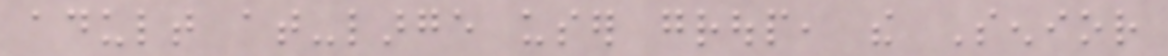adult at-large user group, the Senior
